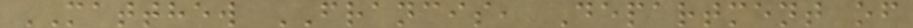MATTHEW FRANCIS, Department of
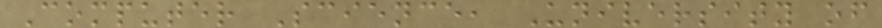Computer Science, University of
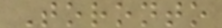Toronto
